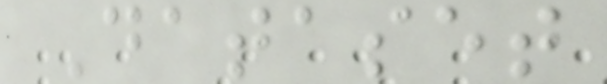Dataset
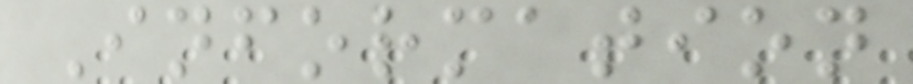Information
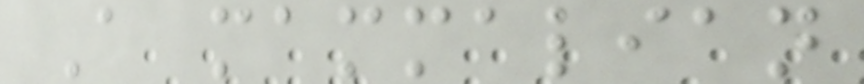A mammalian
